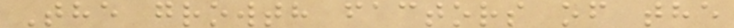The growth factors of the
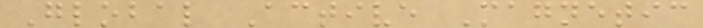Global Active Magnetic
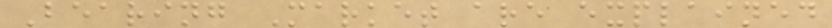Bearing Market are explained
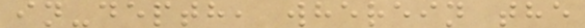in-depth, wherein the
